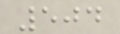504
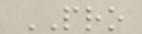PRO
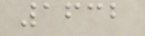1632
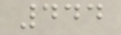444
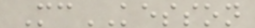McKESSON
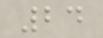24
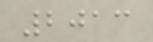2013
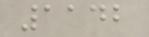1142
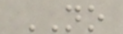NO
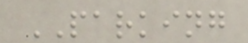PARKING
